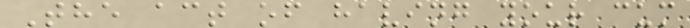The act of having your cum
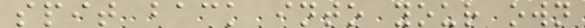spit back into your own
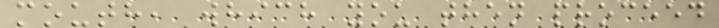mouth, which you then proceed
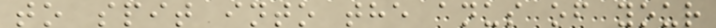to spit into the anus of your
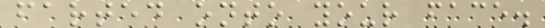farted onto your face.
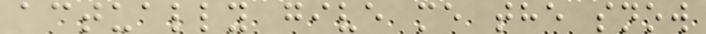actually give me the snow
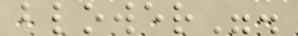blower".
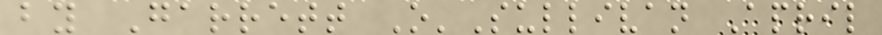by Garrett O'Sullivan April
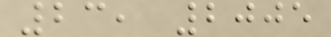23, 2005
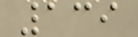139
